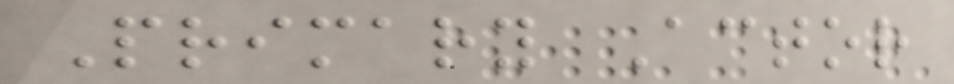Primary Actor
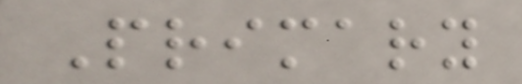Primary
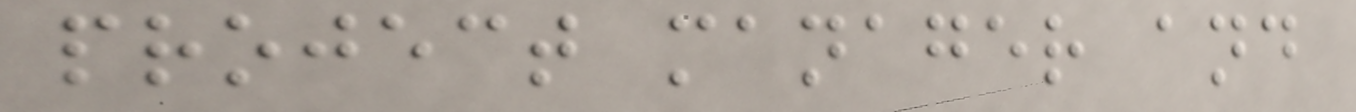project manager and
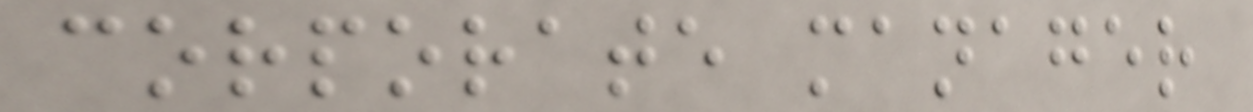corporate manager
